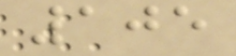105
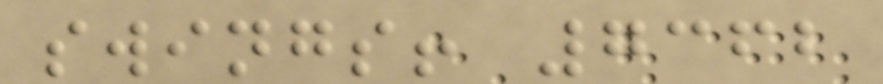swings! 7362
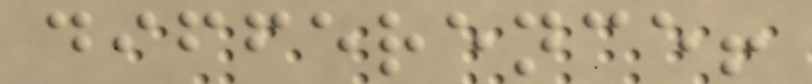difference!
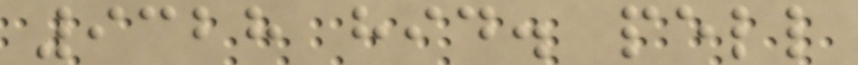9328 hid. pell
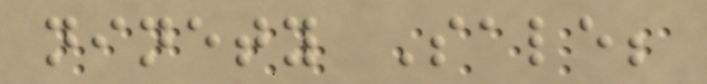ninety Sale;
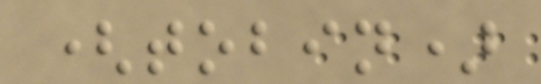(tobin)
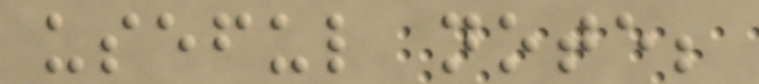useful note;
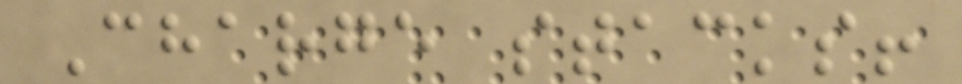Charge stacks!
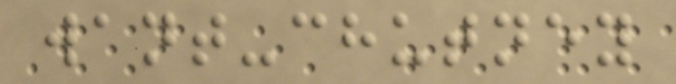want-chutney
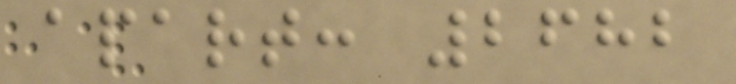apart: 2682
